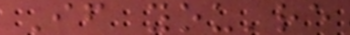If you're
